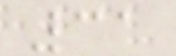31
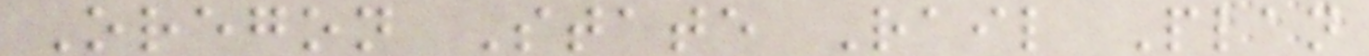Oregon State Rail Plan
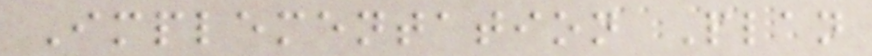Implementation Plan
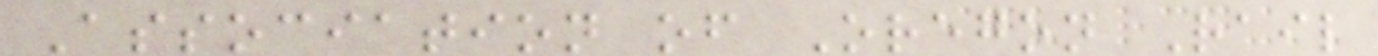Association of Oregon Rail
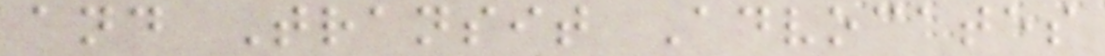and Transit Advocates
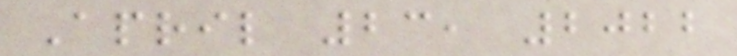April 23, 2022
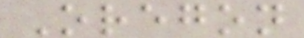Oregon
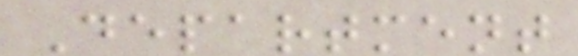Department
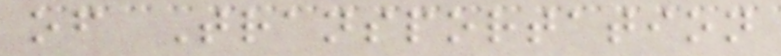of Transportation
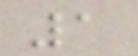1
